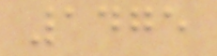1475
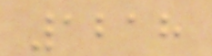1218
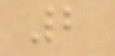2
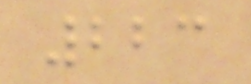223
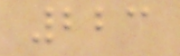223
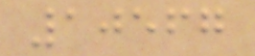10567
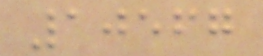10567
